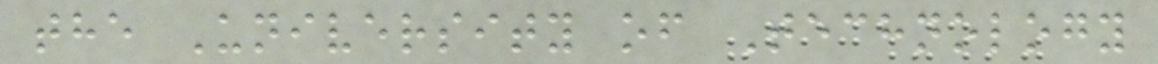the University of Technology
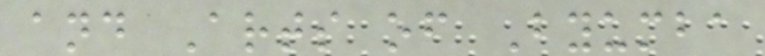and Arts of Byumba
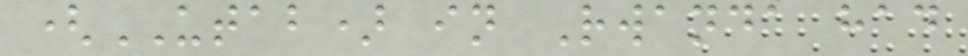(UTAB) in Rwanda had
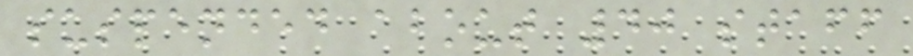suspended about 40 staff
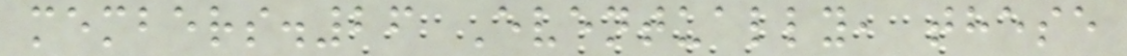members.26 Eventually, these
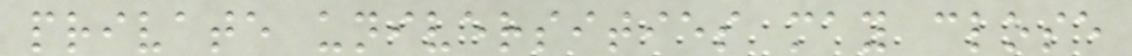private universities may close
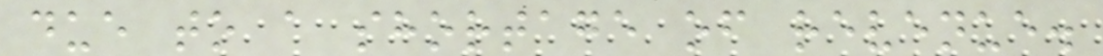due to a shortage of revenue.
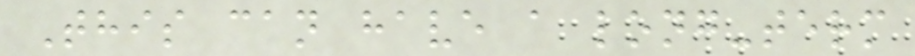This can have a long-term
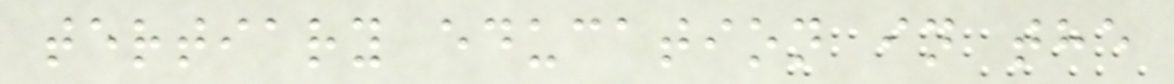tertiary education in the
